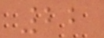22
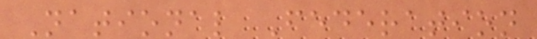National Federation
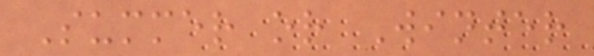Summer or Winter
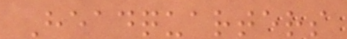Headquarters
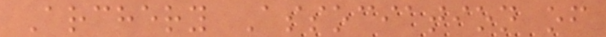Archery Association of
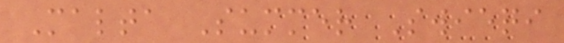Malta Summer Swieqi
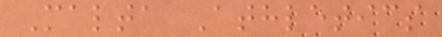Malta Athletics
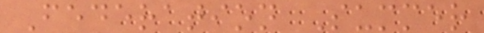Federation Summer
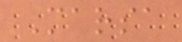Marsa
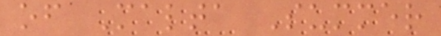of Malta Summer
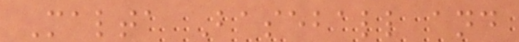Malta Baseball and
